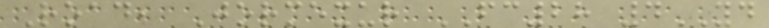Road, Jormexur FC28 4YD
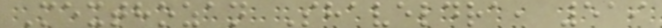Mexthozan Shaveldra, 519
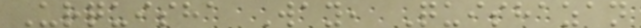Urquisha Way, Quishazan
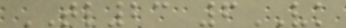TL23 6VK
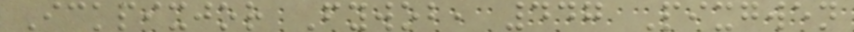Ickpixjor Fywob, 447 Pixgwen
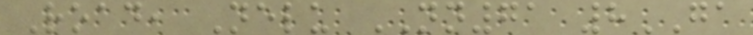Road, Nelu NN71 8GA
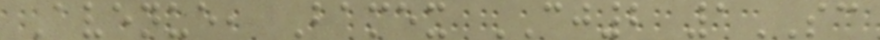Avenue, Bamex CJ2 1SC
